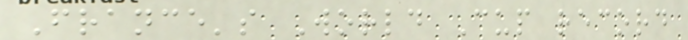France's World Cup record
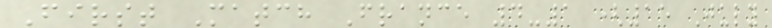First Match France 4-1 (15 July
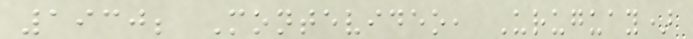1930; Montevideo, Uruguay)
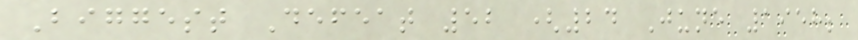Biggest Defeat 52 (24 June 1958;
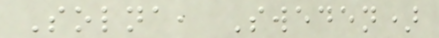Solna, Sweden)
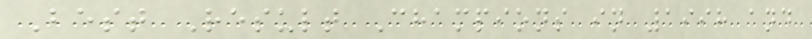Best Result Champions in 1998 and
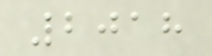2018
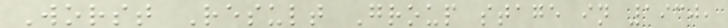Worst Result Group stage in 1930,
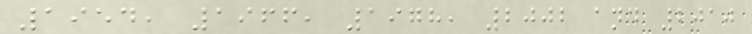1954, 1966, 1978, 2002 and 2010
